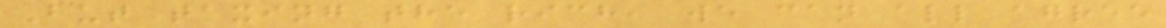But taxing the rich, we can all agree
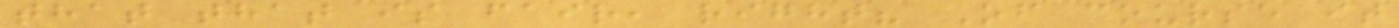that that is fair, right? Of course it
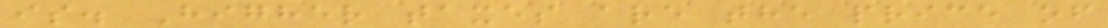is. Higher taxes are the price of
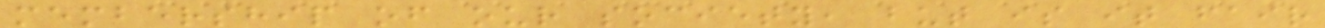membership of our society, but is it fair
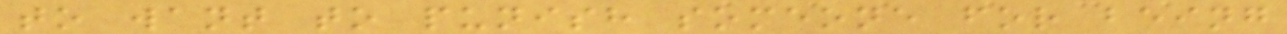to want to punish someone for being
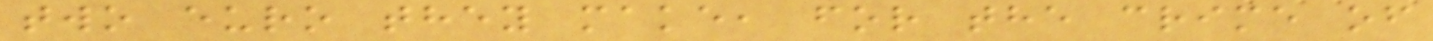two euro they make, for the crime of
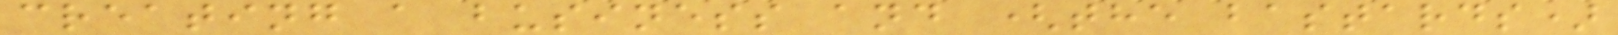creating a business and (the bastards)
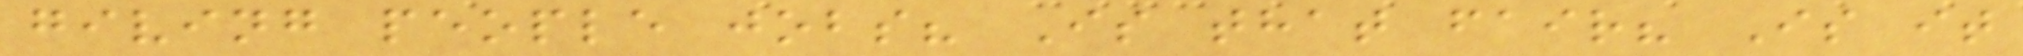giving people jobs? Is that fair? Is it
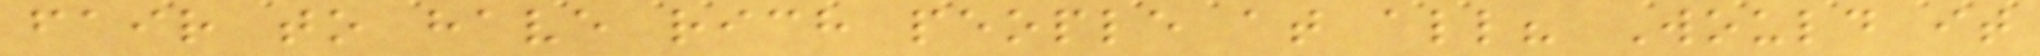fair to have rich people at all? Would it
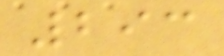293
